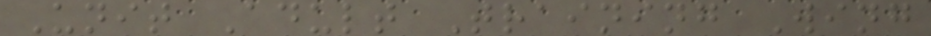Unit Adult Training Wing
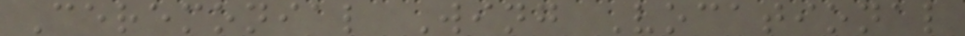Ceremonial Wing Vocational
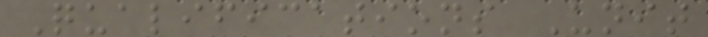Qualifications Unit
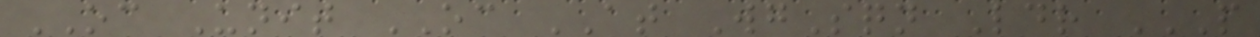OC Unit OC AT WgSqn Ldr P
